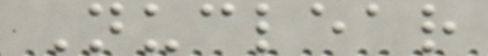Nuclear
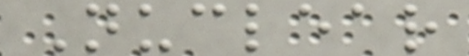Nuclear
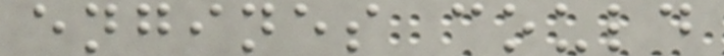engines could
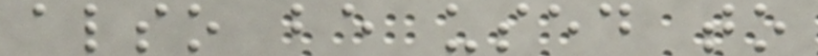also be used to
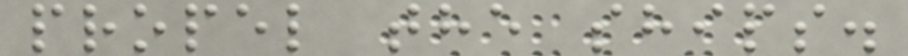propel the ships.
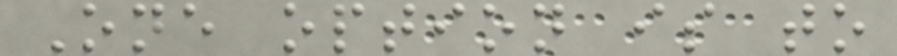One option is to
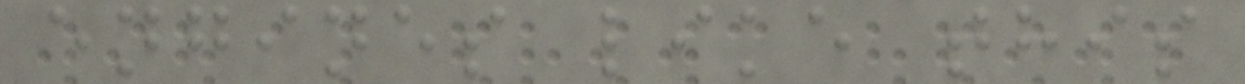engines like this
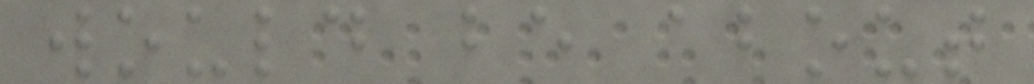would be about
